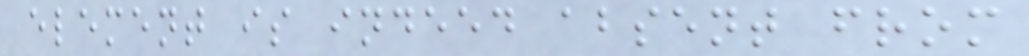element is indeed absent from
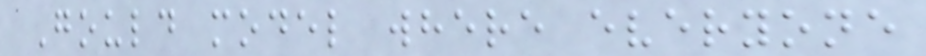Gould model where everyone
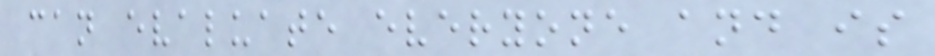can evaluate everyone and is
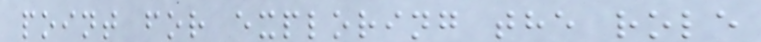point for exploring the role
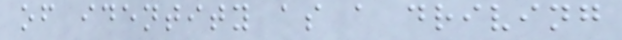of identity as a driving
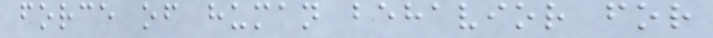force of human behavior for
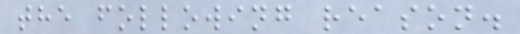the following reason.
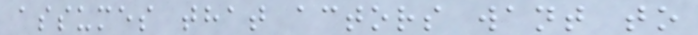assumes that actors want to
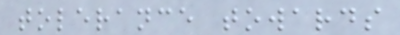tolerance towards
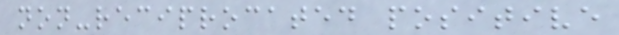non-reciprocated positive
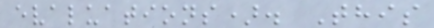evaluations). This
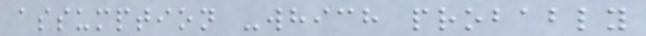assumption -which probably
